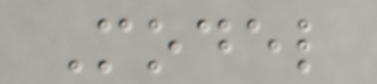Model
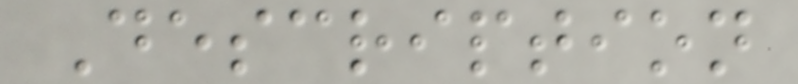Description
